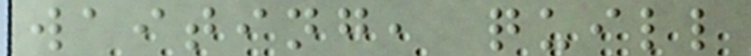waiting, quill
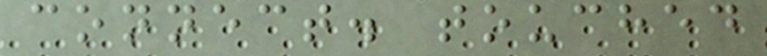connect. touched
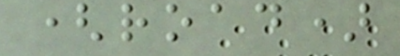(road)
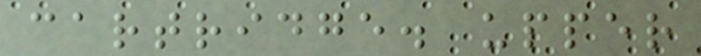cartridge. upper
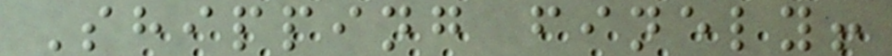Shipping finely!
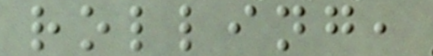rolling,
